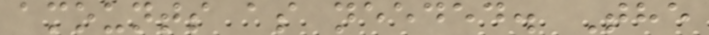amounts as needed. The
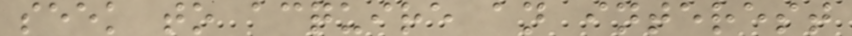seek to acquire an interest
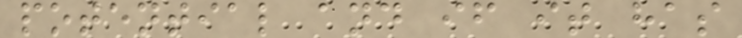potential and if it has
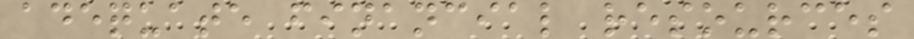adequate financial resources
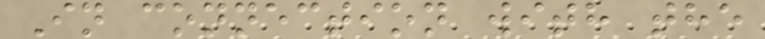In connection with the
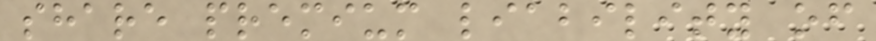share premium liability of
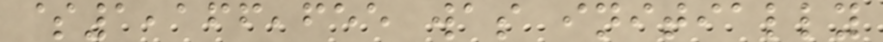$1,166,655 was initially
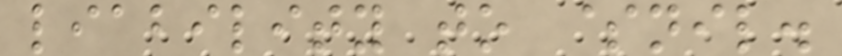liability to $nil.
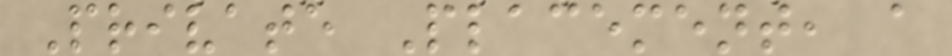Private Placement, a
